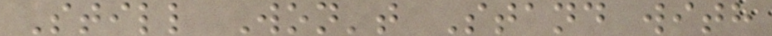Still Won't Stand with
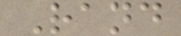Rand
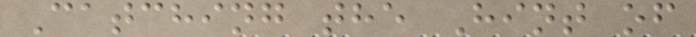Catching the Hint of
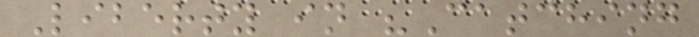Liberty in "Catching
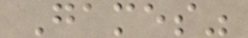Games"
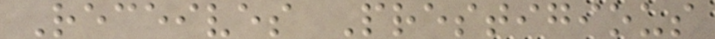Receives Prestigious
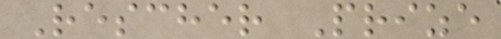Rescher Prize
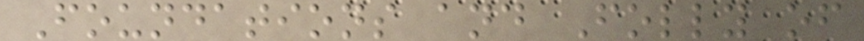Foundations and Folly of
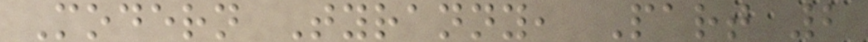Modern Tyranny, Part 2
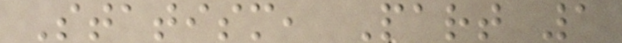Statism, Part 1
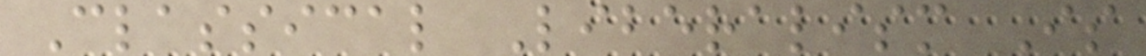Classical Liberalism Is
